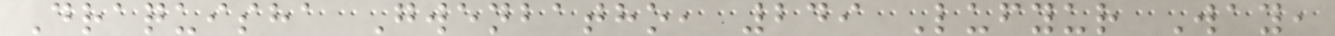Draquisha Gwenbatho, 249 Lufyur Way,
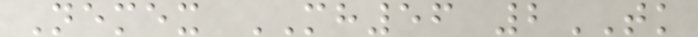Nemex MH56 2TK
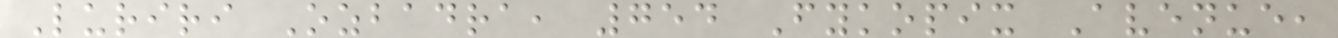Luriri Ozbadra, 754 Fykopix Avenue,
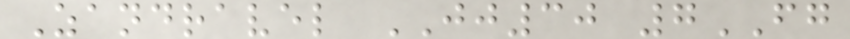Zandravel JJ30 7FG
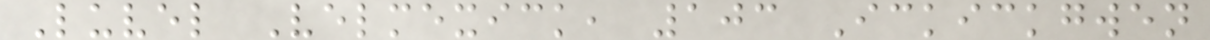Luvel Velmexick, 103 Ickickgwen
